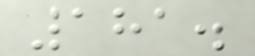181.
